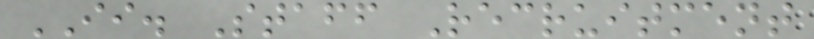II. Staff Recruitment
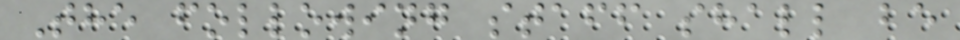The following staff shall be
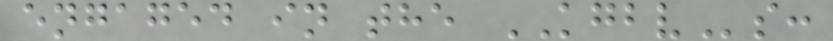engaged in the KGBVs:
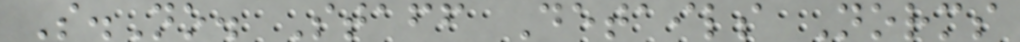S.No. Staff Details Norms
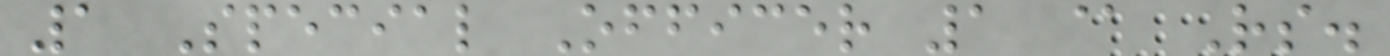1 Special Officer 1 @ Rs.
